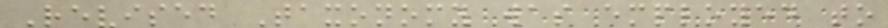Revised Taxonomy was employed to
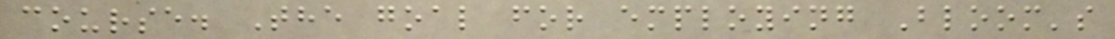course. The goal for employing Bloom's
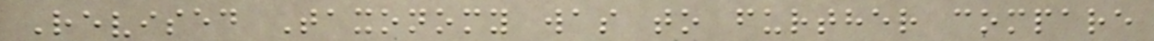Revised Taxonomy was to further compare
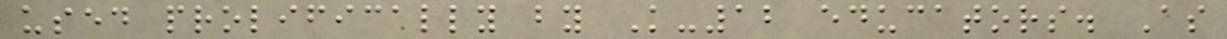used prolifically by K-12 educators. As
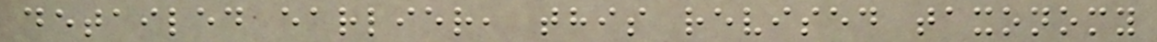detailed earlier, this revised taxonomy
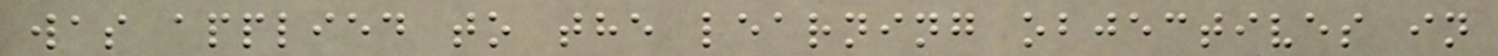was applied to the learning objectives in
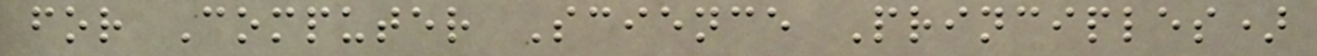for Computer Science Principles)
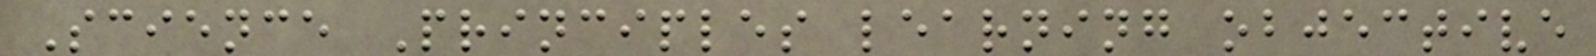Science Principles learning objective
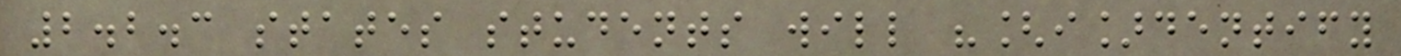2.2.3 states students will "[i]dentify
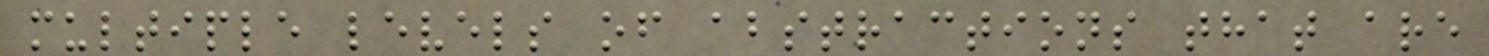multiple levels of abstractions that are
